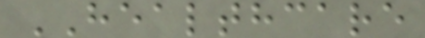HEALTHCARE
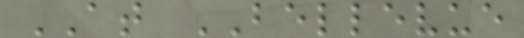AT BELLEVUE
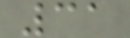31
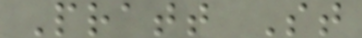Pratt St
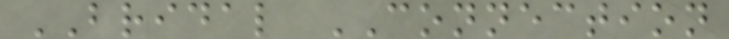BRIDAL CONNECTION
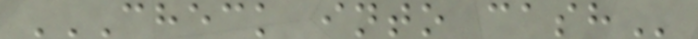CHECK INTO CASH
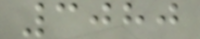3080
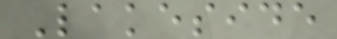Lakeside
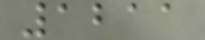1211
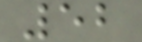52
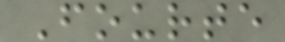Fourte
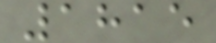1815
